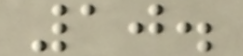10.
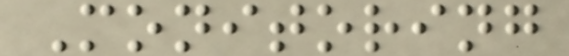Monitoring
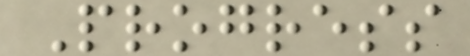Progress
